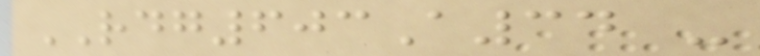RDG603A34 -
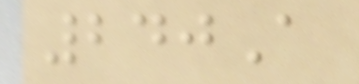240A
